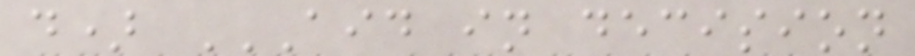d) AID IN DECISION
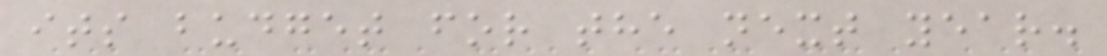its budget for the next year.
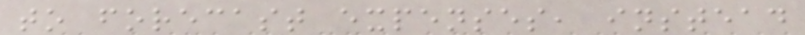to forecast expenses, instead
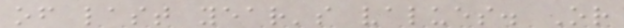of last year's values. Or
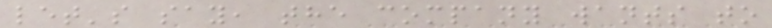let's say, the company wants to
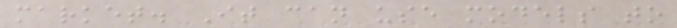market. It can use models to
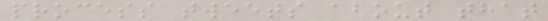process tweets about that
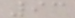93
